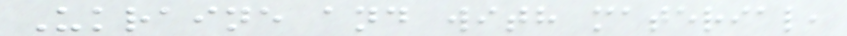Ukraine and with material,
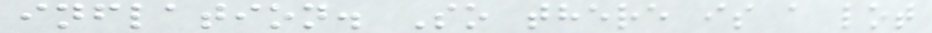inflation. So there is a lot
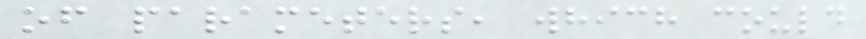of parameters, which could
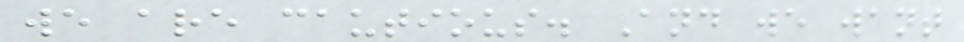we are cautious. And we want
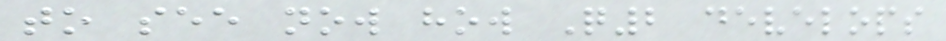to see now how Q2 develops
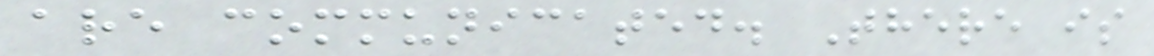are communicated. There is
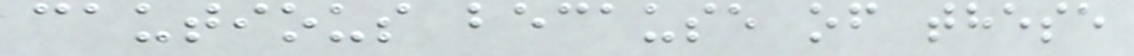cautious because of these
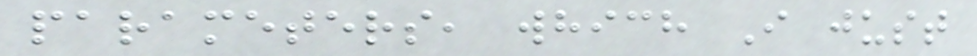parameters, which I just
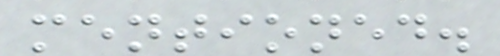mentioned.
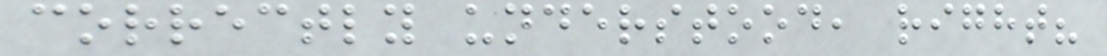correctly understood, right?
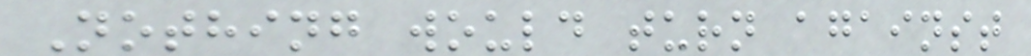Nothing would turn against
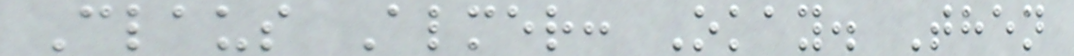Claus Almer: Okay. Then
